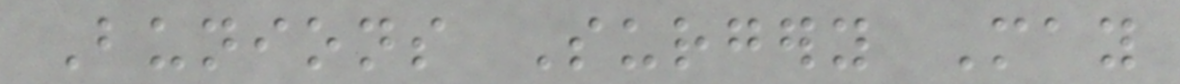Bunions Surgery May
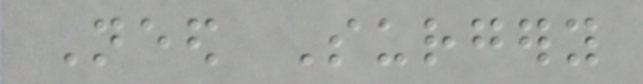Need Surgery
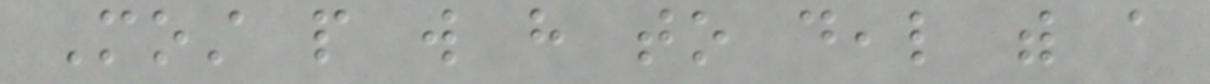Most people will have to deal with a
